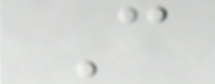C
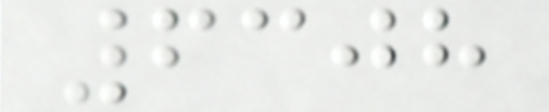6308
